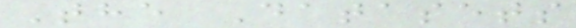The Datasets
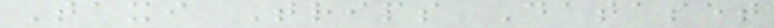Taxi Trips Dataset
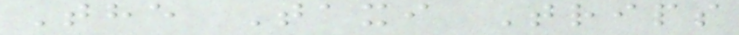The Taxi Trips
